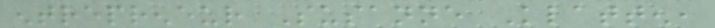entrepreneur Susanne Klatten,
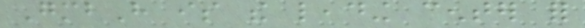GmbH is the leading center for
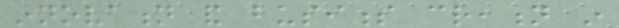innovation and business creation in
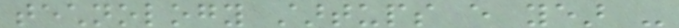technology startups every year -
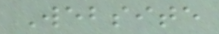Website
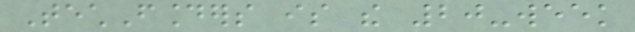TechFounders is the 20-week
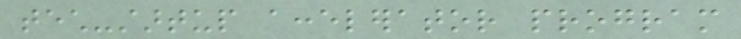tech-startup accelerator program
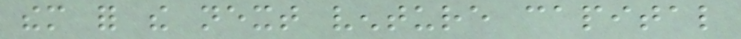them for the next venture capital
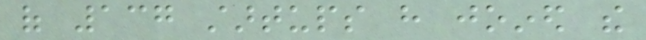of 137 startups have joined the
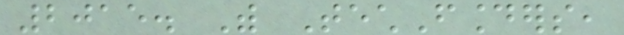2015. With TechFounders,
